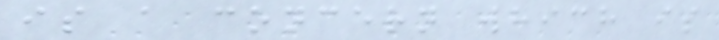is a concern which is
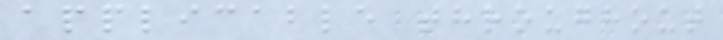applicable throughout
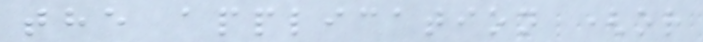the application (or
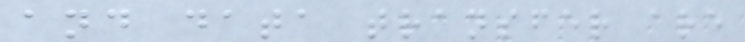and data transfer are
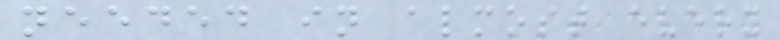needed in almost every
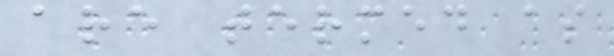are termed as
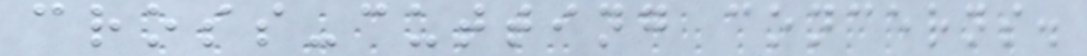cross-cutting concerns.
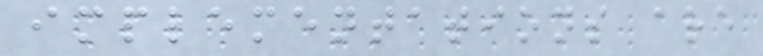implementations are
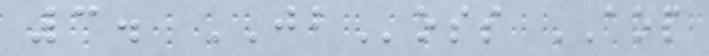3. JBoss AOP
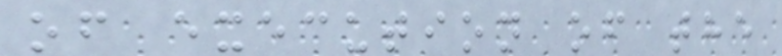of execution of the
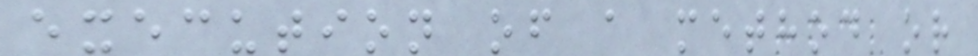execution of a method or
